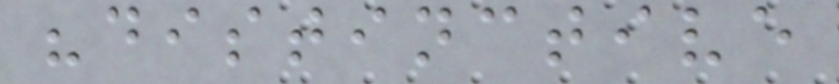"distinctive
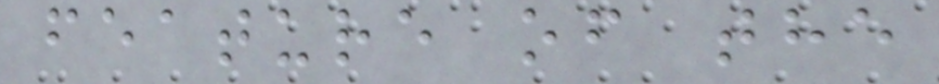feature of the
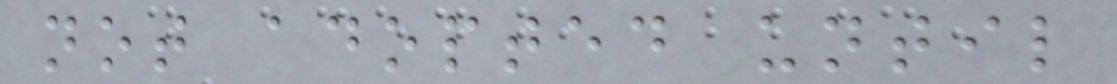not adopted until
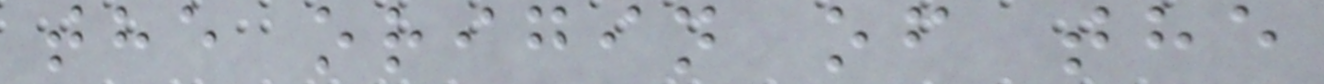the origin of the
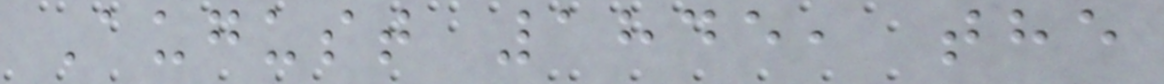August 1845, the
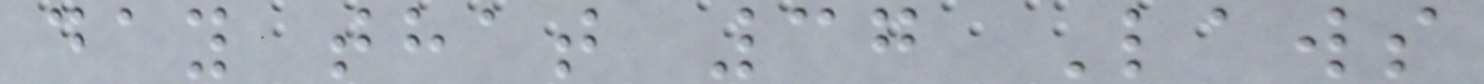day that 37 Laws
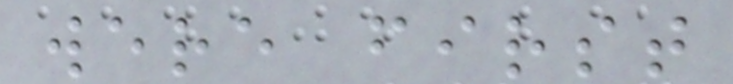were first
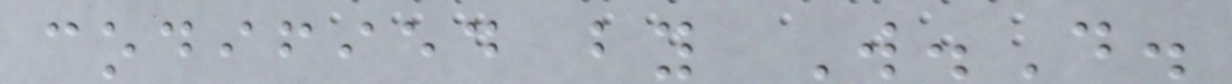codified by W.D.
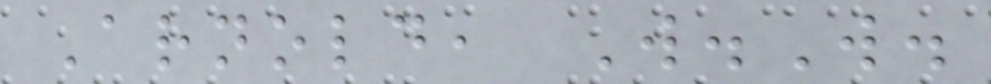Arnold, W.W.
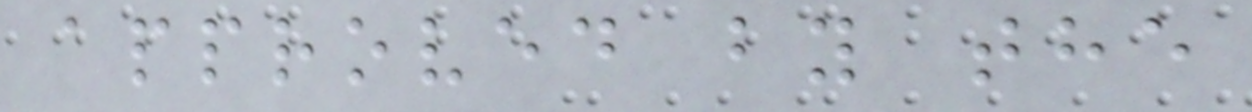approved by the
